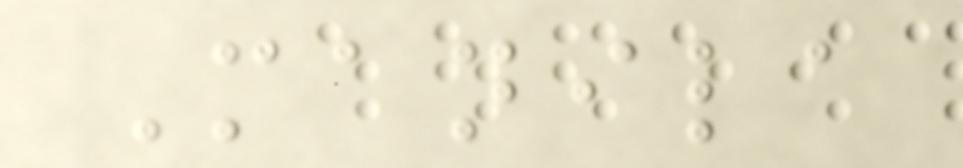Manila
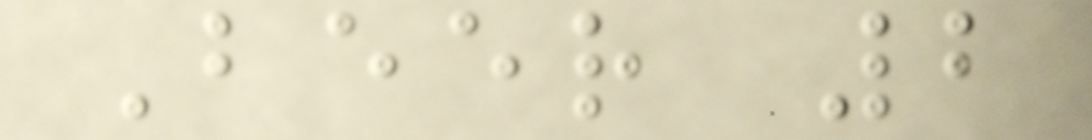Beer 2
